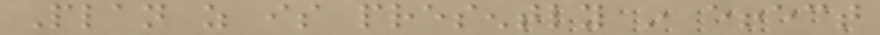Plan as is presently in effect
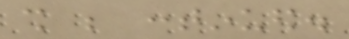shall be continued.
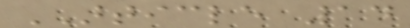ARTICLE 14
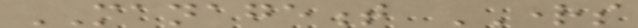MANAGEMENT RIGHTS
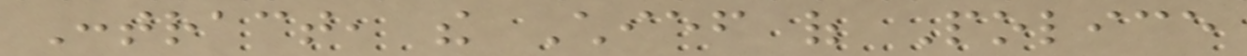Contract, the Chief of Police
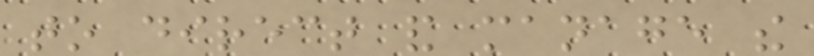to direct and manage the
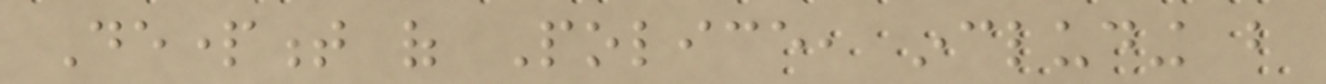Department of Police, including but
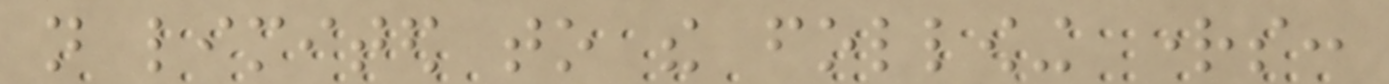not limited to the following rights:
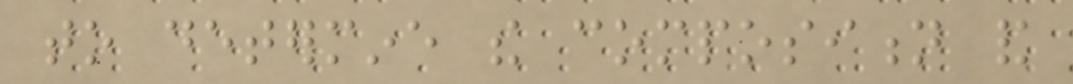to determine the composition and
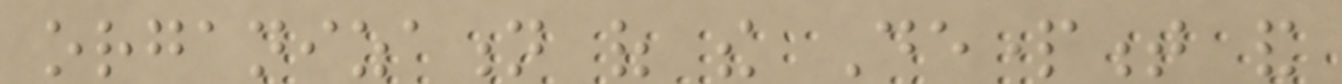organization of the Department and
